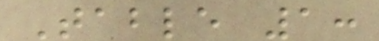Table 1:
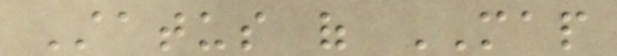Status of MAP
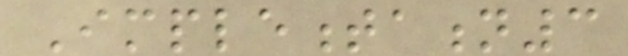Implementation3
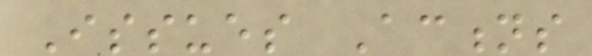Issues Actions
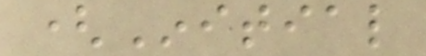(Initial
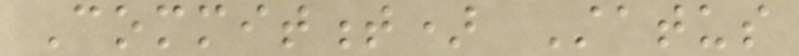Commitment) Status
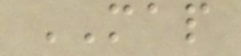MAP
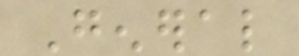General
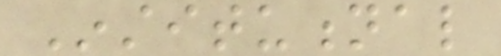Institutional
